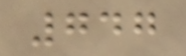747
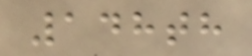148th
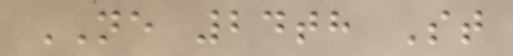NE 24th St
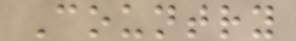Country
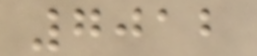7012
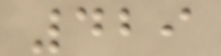429
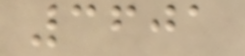3601
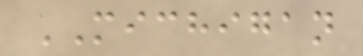MICHIGAN
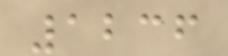1236
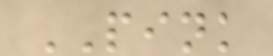PINK
